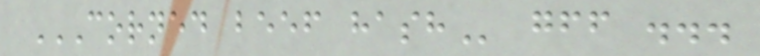CORNED BEEF HASH gff ...
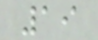19
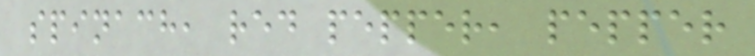spinach, red pepper, pepper
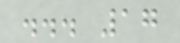... 17
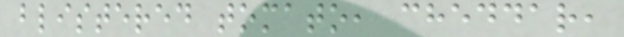blistered tomato, cheddar,
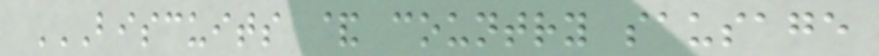BISCUITS & COUNTRY SAUSAGE
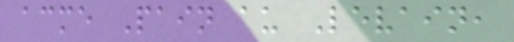acme Pain au Levain,
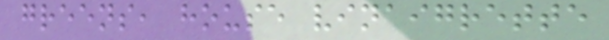greens, house vinaigrette
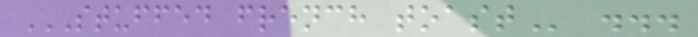STUFFED FRENCH TOAST ...
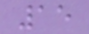15
